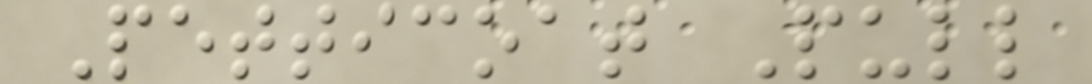Petticoat Pull
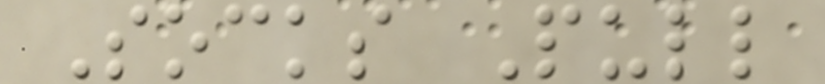Socks Pull
